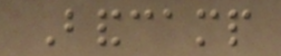Bandcamp
